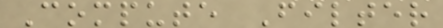Compute Filter
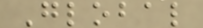Global
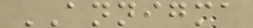ANNIGMA
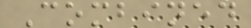Combined
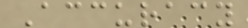Accuracy
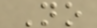No
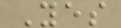Yes
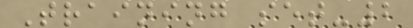Training set-2
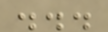...
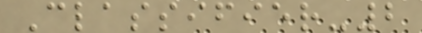Classifier-2
